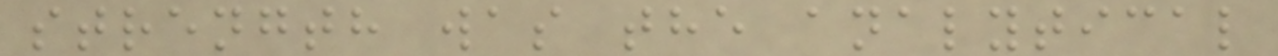strength was the analytical
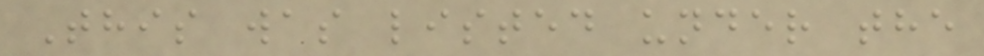This was listed under the
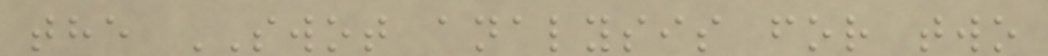the SWOT analysis for two
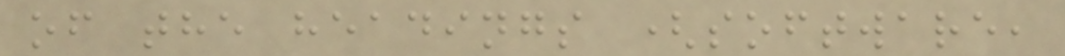of the headings (software,
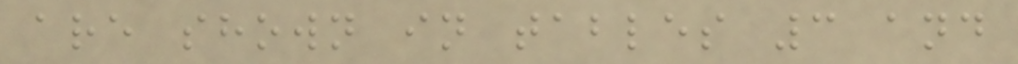are shown in tables 3 and
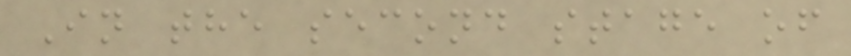In the second stage of
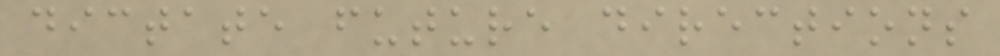dictate future directions
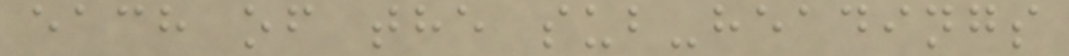each of the sub-headings
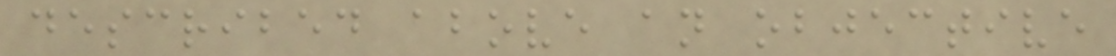described above an objective
